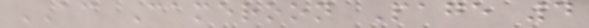AC Cameroon Page 4
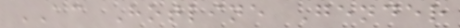AC Hotline Gender
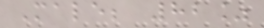Male; 82%
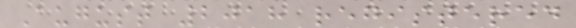August 2018 registered
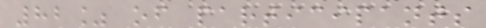82% of participants
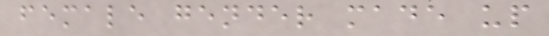female gender made up
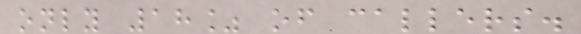only 18% of callers.
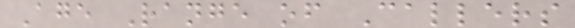Age Range of Callers
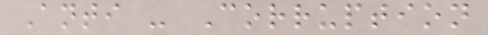Anti - Corruption
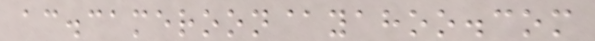ac.cameroon@yahoo.com
